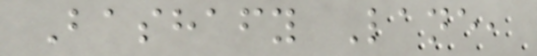Bashafy Lane,
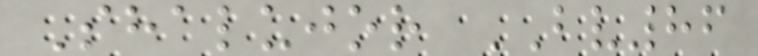Shalujor BV86
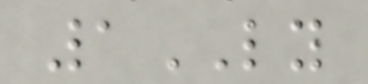1LY
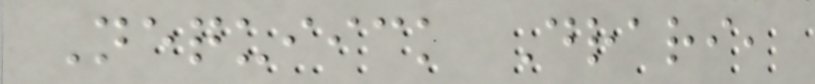Nequiick Drari,
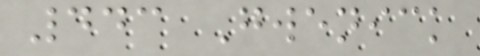443 Gwenick
